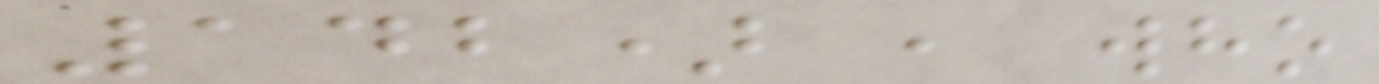142) , who
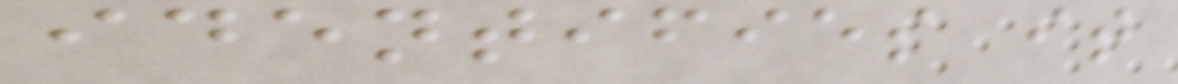identifies it
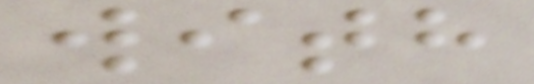with
